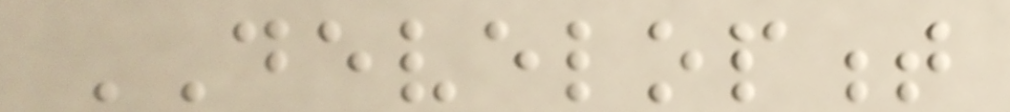DEVELOPMENT
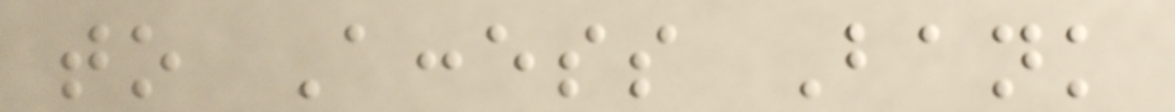to Access Bank
